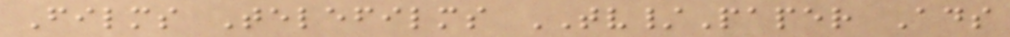Films Telefilms TV/Paper Ads
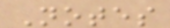Notes
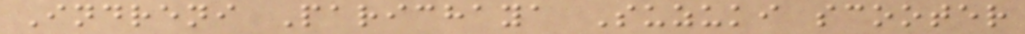Indreni Parichaya Suzuki scooter
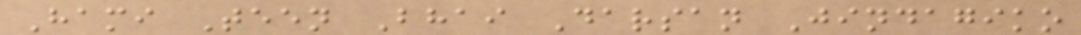Hami Teen Bhai Darsan Jindagiko
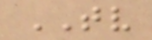TV
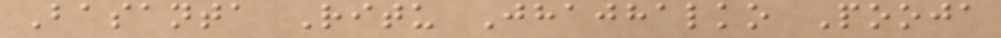Basanta Ritu Jhajhalko Pooja
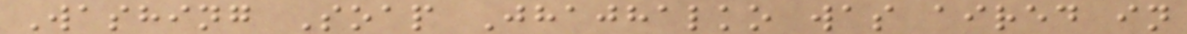Washing Soap Jhajhalko was aired in
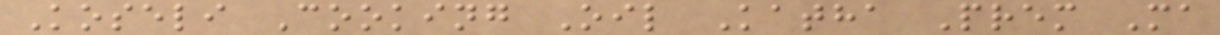Koseli Cooking Oil Katha Prem Ma
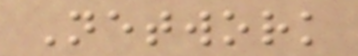Network
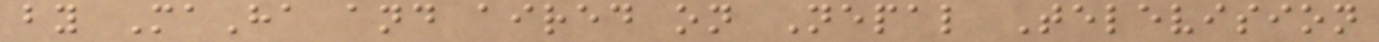by MaHa and aired on Nepal Television
